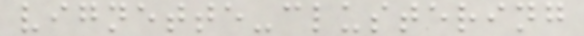vignette-clustering
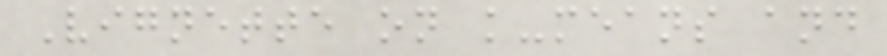Vignette on k-means and
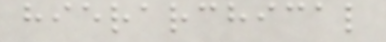hierarchical
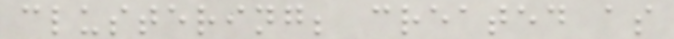clustering; created as
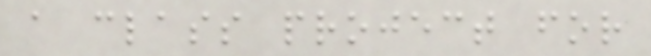a class project for
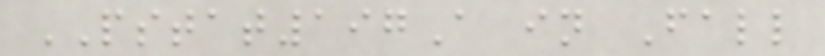PSTAT197A in Fall
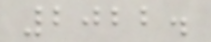2022.
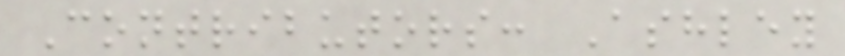Contributors: Ashley
